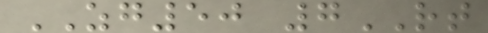ZG50 7RT
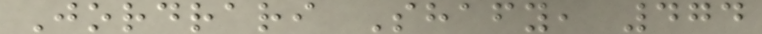Jordrari Shafy, 474
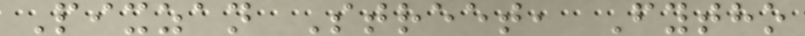Pixzan Street, Fytho
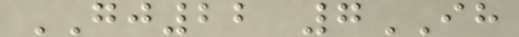GJ22 7IH
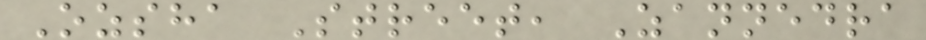Ozsha Street, Zannedra
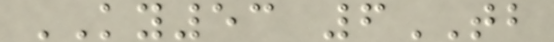KY53 6TB
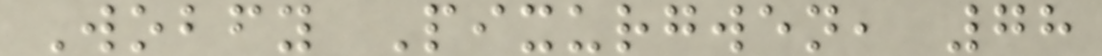Wobfy Pixurgwen, 78
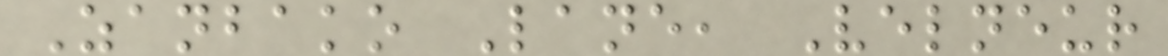Zanbako Lane, Velneur
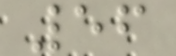56
